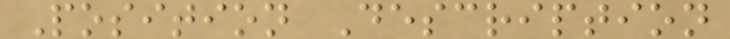Position Description
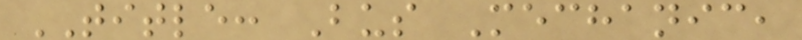TITLE: Bus Mechanic,
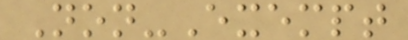Non-Exempt
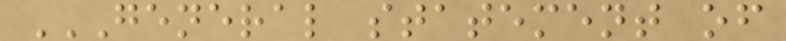GENERAL STATEMENT OF
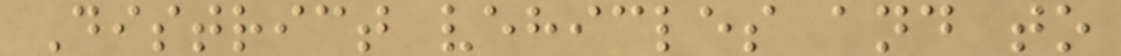District vehicles and to
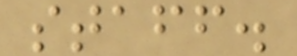staff.
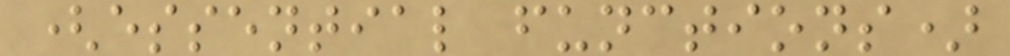(essential functions)
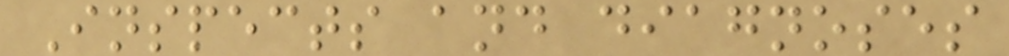Inspects and diagnoses
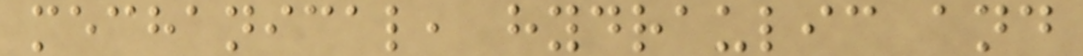mechanical, hydraulic and
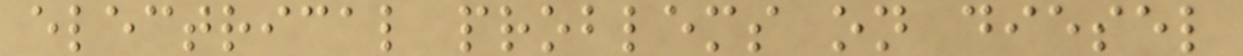electrical problems on diesel
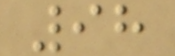98
